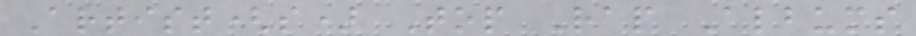Artist(s) Top Rap Albums
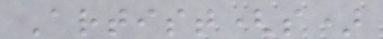Artist(s)
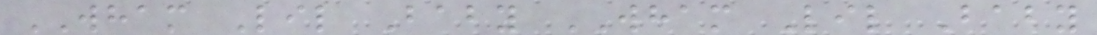WHAM Lil Baby WHAM Lil Baby
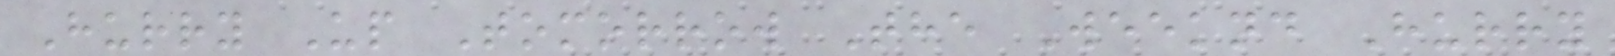Hurry Up Tomorrow The Weeknd Hurry
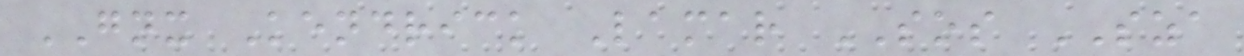GNX Kendrick Lamar SOS SZA
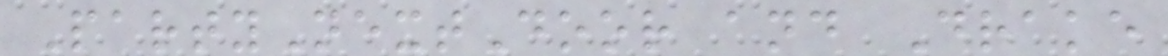PartyNextDoor and Drake
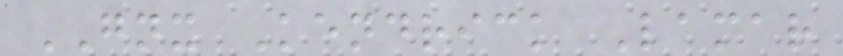GNX Kendrick Lamar
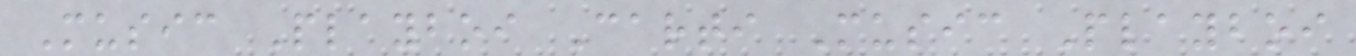Music Playboi Carti Music Playboi
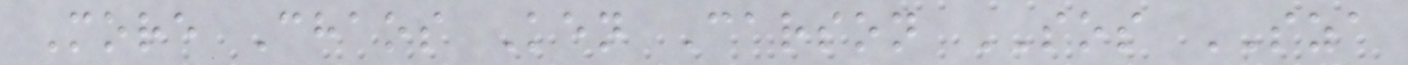More Chaos Ken Carson SOS SZA
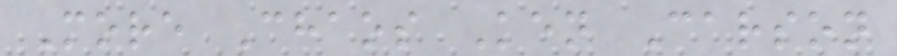More Chaos Ken Carson
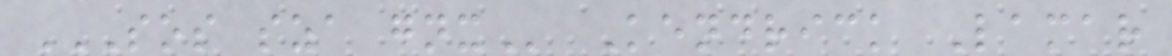SOS SZA GNX Kendrick Lamar
